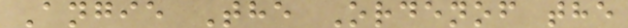Angie The Ordenof the
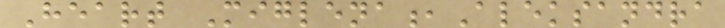Heart Miglena,Aleksandra
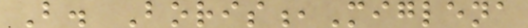B. Boris,Miglena
